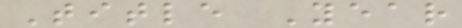Title Year
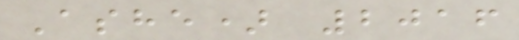Ashe) 2016
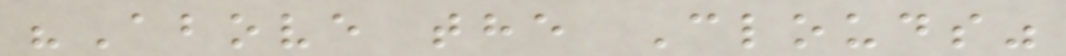"Above the Clouds"
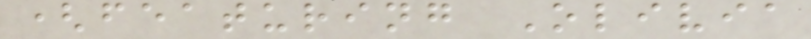(featuring Olivia
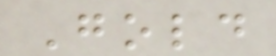Gold
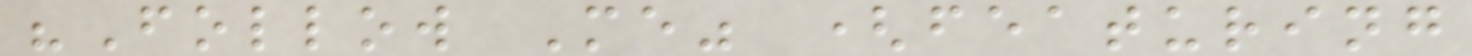"Follow Me" (featuring
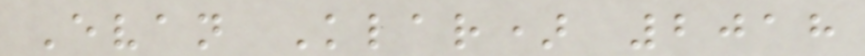Evan Klar) 2018
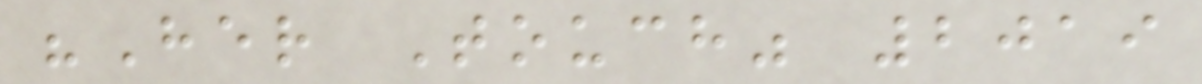"Her Touch" 2019
